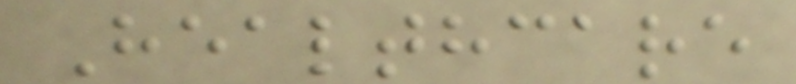Healthcare
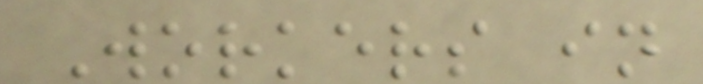Workers in
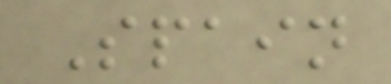Spain
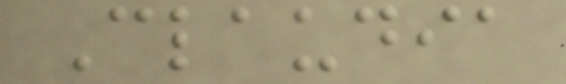Claudia
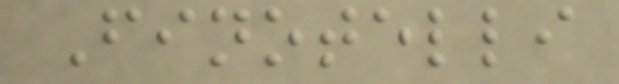Finotelli
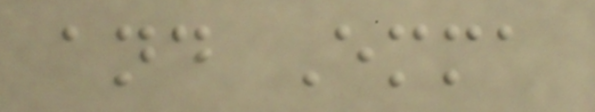and Emma
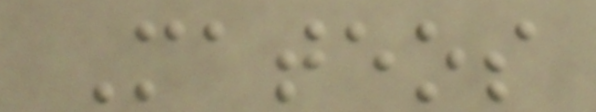Mateos
